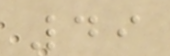49
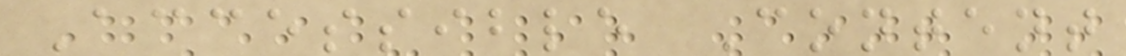Accessible Content
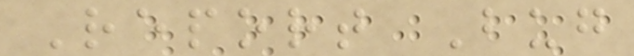Report Bug
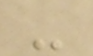-
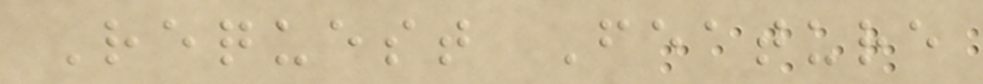Request Feature
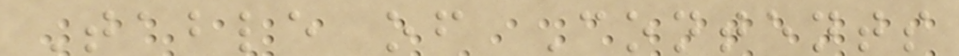Table of Contents
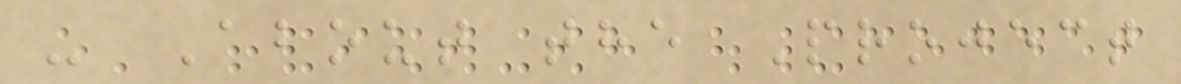- About the Project
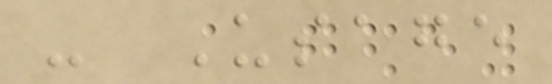- Usage
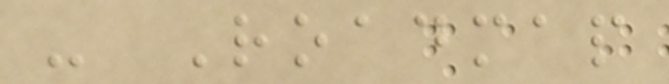- Roadmap
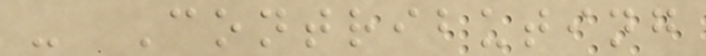- Contributing
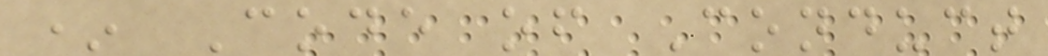* Code of Conduct
